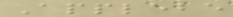Applebe
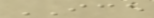ICE
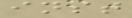inst
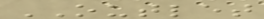OUTLET
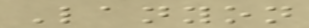Lanyon
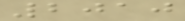2010
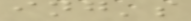ing's
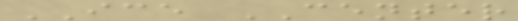ICE CENTER
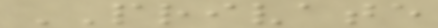PRIVATE
